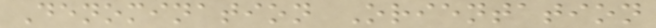Denomination Orientation
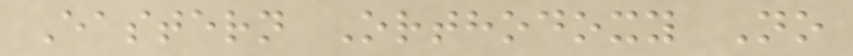Eastern Orthodoxy No
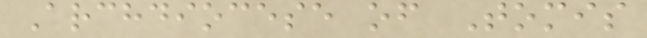Archdiocese of Tomis
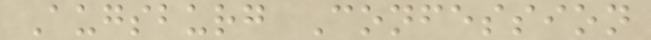Augsburg Confession
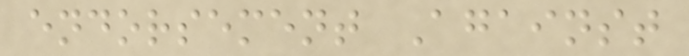endorsement Against
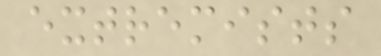extremists
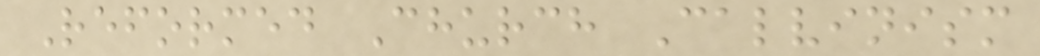Reformed Church Calvinism
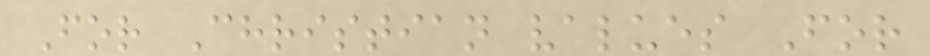For Christian values For
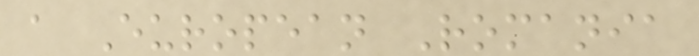a European Romania
